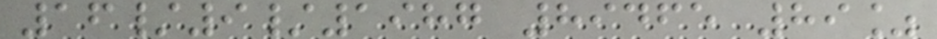16/9/1987 89465 89%
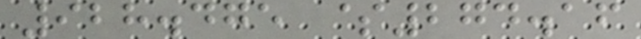928.475 $274.16
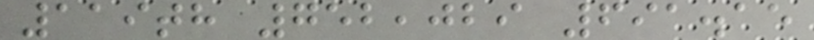119th 752,029 691.15
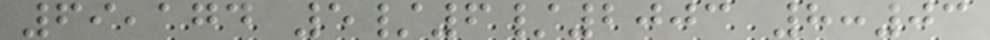69,174 5/6/2003 8:03
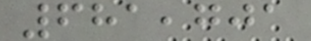681,701
